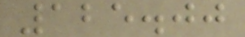125.00
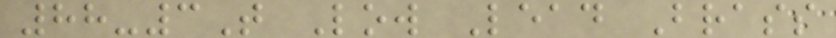88-3T Low Lead Brass
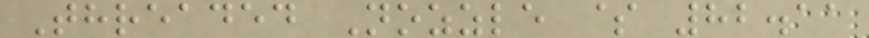Threaded Nozzle $ 82.11
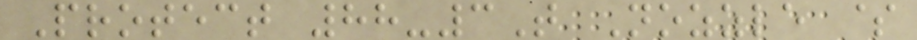Protect 88-3T Nozzle $
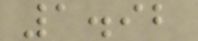1.92
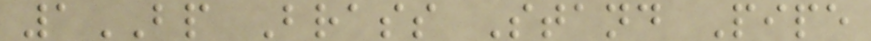1BP Brass Stand Pipe
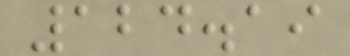124.19
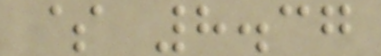$ 8.37
